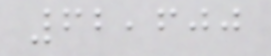62,600
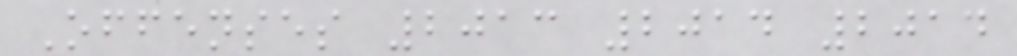Offenses 2013 2014 2014
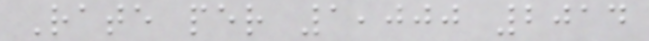Rate per 1,000 2014
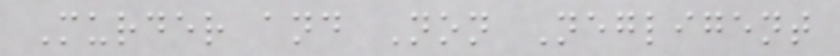Murder and Non Negligent
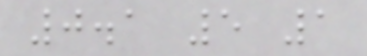0.1 5 1
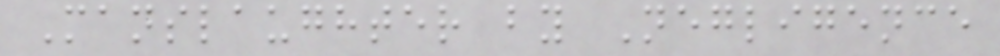Manslaughter by Negligence
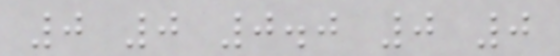0 0 0.0 0 0
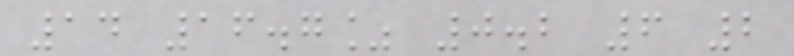14 16.7% 0.2 6 2
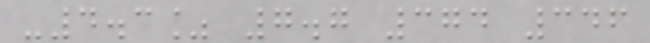-4.3% 7.7 374 346
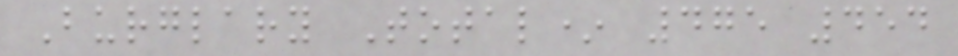Burglary Total* 475 454
